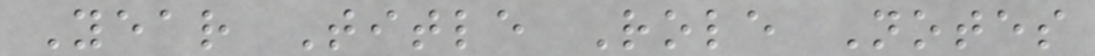Year Title Role Notes
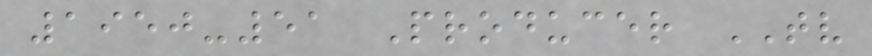1950-51 Producer TV
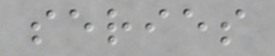series
